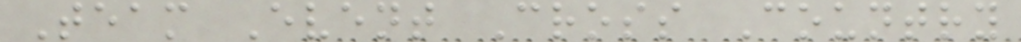Team Event Cross Country
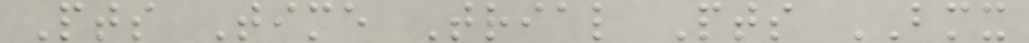Pts Time Trial Pts BMX
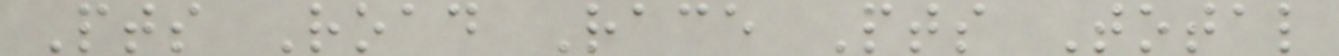Pts Road Race Pts Total
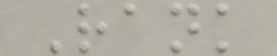Rank
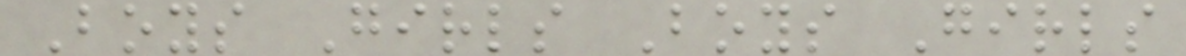Boys Girls Boys Girls
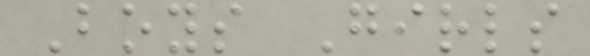Boys Girls
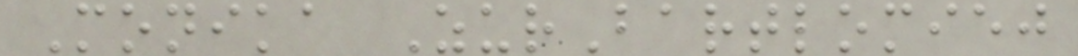Monika ZurBartlomiej
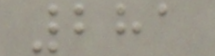281
